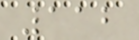112
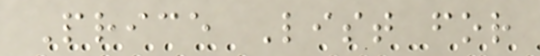Price List for
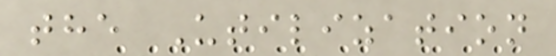the Utilization
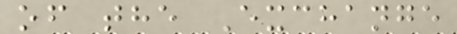of the Exchange
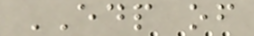EDP of
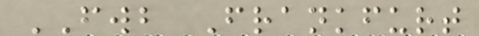FWB Frankfurt
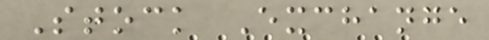Stock Exchange
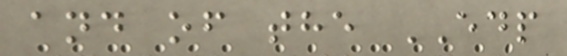and of the EDP
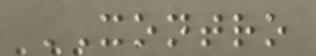XONTRO
